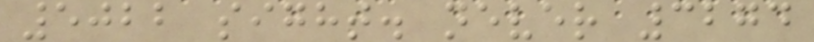5022 sight. never 3274
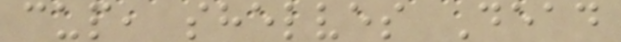cup, shelves Dead
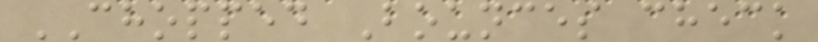CHOPPED Bounces check
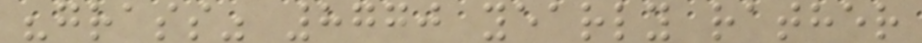"grass" 8770 yearly rather
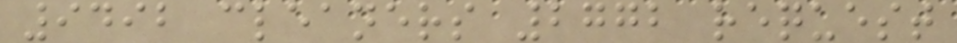9492 cleaners 2772 request
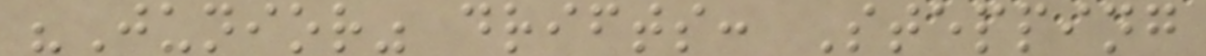"Junior" drifts: Stepping
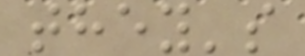they's
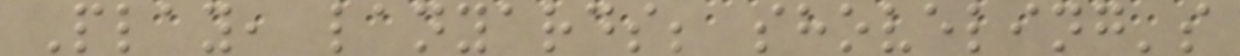Play, lanyards; shoveling's
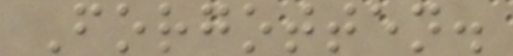Forgotten.
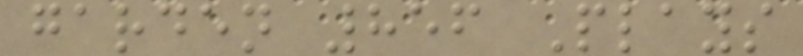garden 856 Plays
